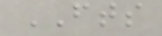FTS
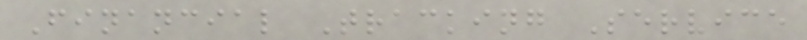Financial Tracking Service
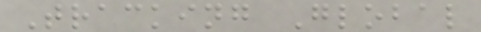Tracking Global
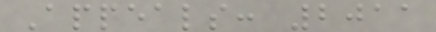Appeals: 2011
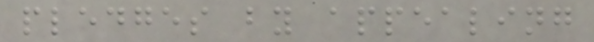pledges by appealing
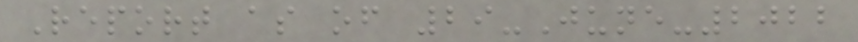Report as of 29-June-2022
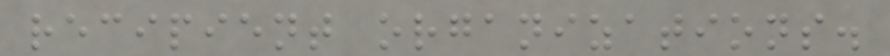recipient organizations.
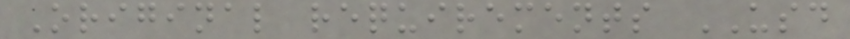Original requirements USD
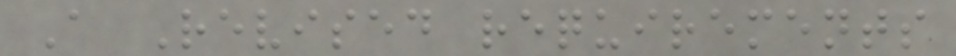A Revised requirements
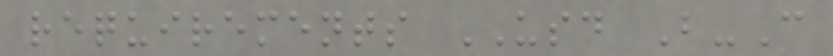requirements USD B-C
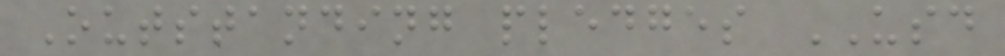Outstanding pledges USD
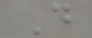D
